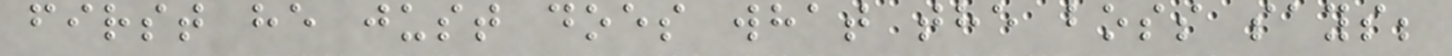first he just does what the boss says;
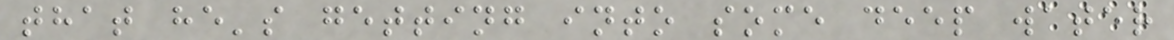that he's getting into some deep water
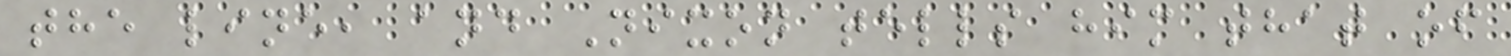the line, and Nixon tells him that of
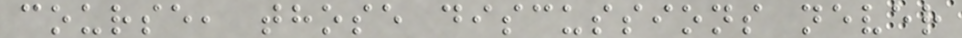course, those discussions never
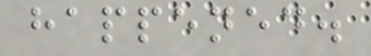happened.
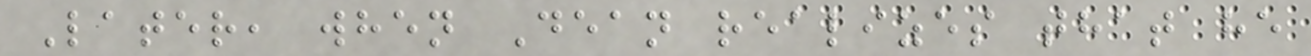Later, when Dean realizes that he
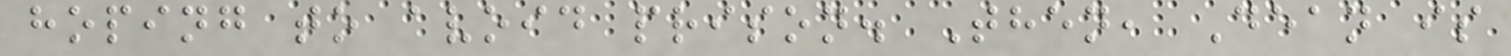hoping to avoid prison. Then, Dean is
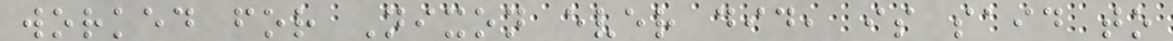worked for Nixon ever did, is said to
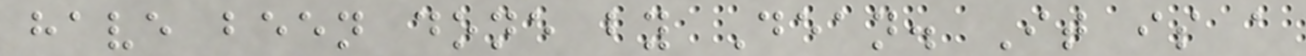have been done by Dean. It is a
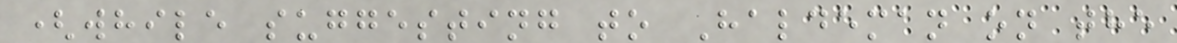(while suggesting to Haldeman on the
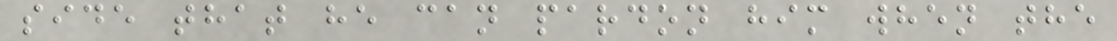side that he can pardon him when the
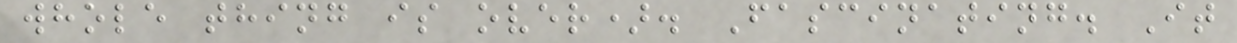whole thing is over). Fascinating. It
